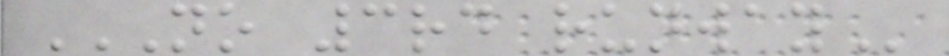NO 3RD RUNWAY
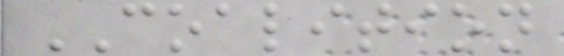COALITION
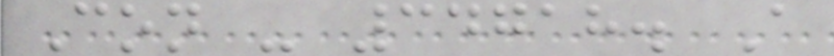Con - 34718. A
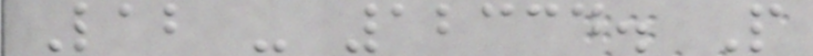Lab - 12334. P
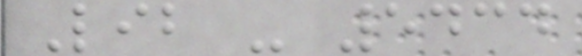Lib - 5434
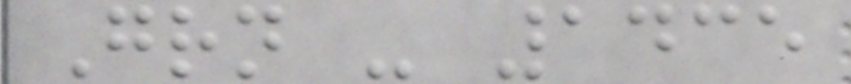Grn - 1435
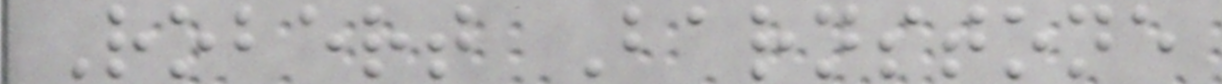Robert Barnstone
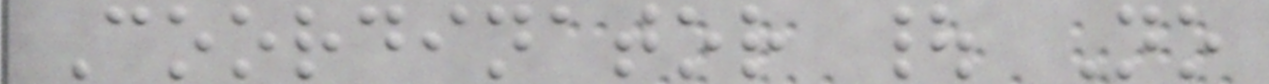Coordinator | No
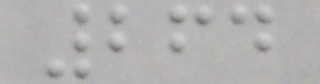264
